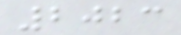2023
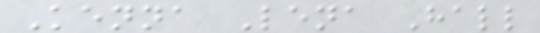Kenna Lena Hall
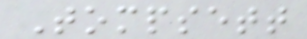Tompsett
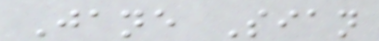Jane Sian
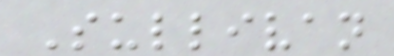Sullivan
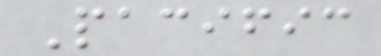Pacific
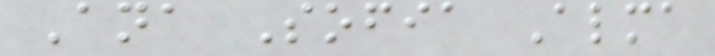Ana Sofia Alma
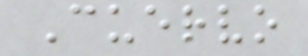Cuervo
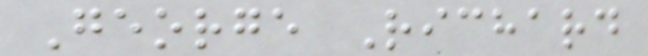George Richard
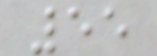55
